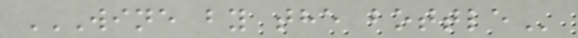WINE BY THE BOTTLE
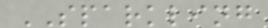SPARKLING
